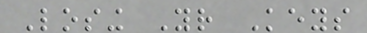Losing Your Keys
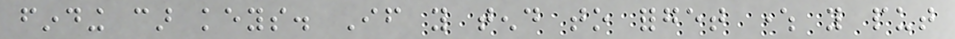finding car keys. If you tend to forget where you put
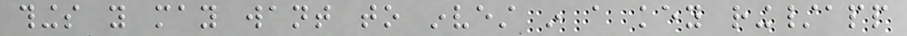things you may want to invest in a key ring/app
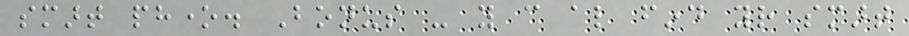smart phone. Bonus - you can also find your smart
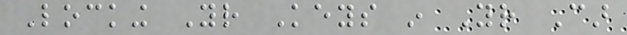Locking Your Keys in Your Car
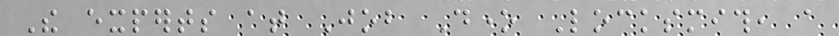The experts at Job Done Locksmith, a
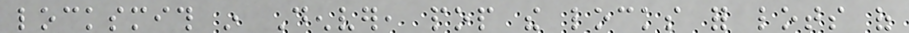locksmith in Denver, pop the locks for lots of
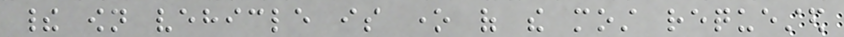their own vehicle is one of the most requested
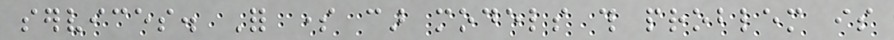services. For some car models this problem is
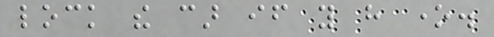lock the car if you have one.
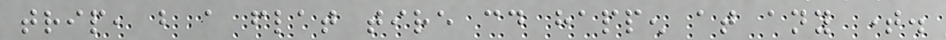trip, but a flat tire could happen at any time.
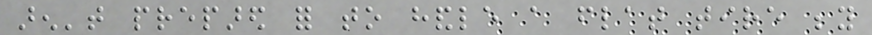aren't prepared for to handle a flat tire beyond
